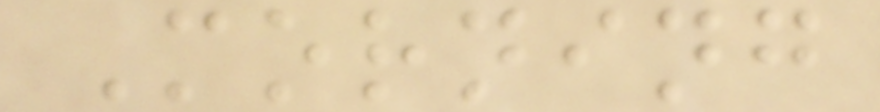Morning
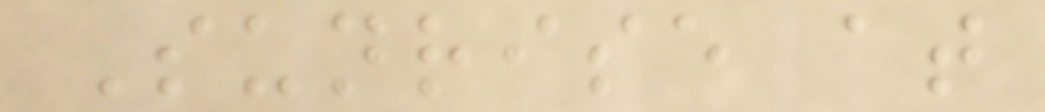Sunrise at
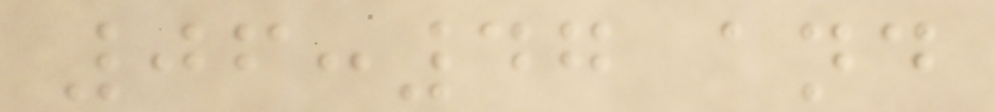06:47 and
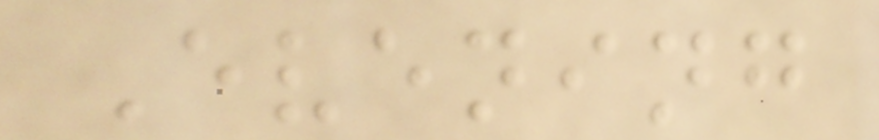Evening
